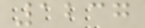1237
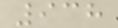938
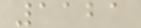1121
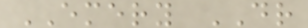EMERY DR
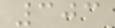303
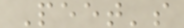Peet's
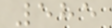585
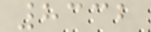8332
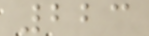223
